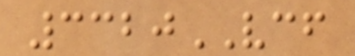3320VCF
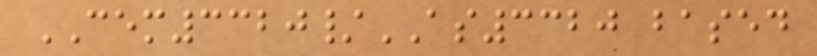CEM3320/AS3320 based
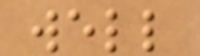well
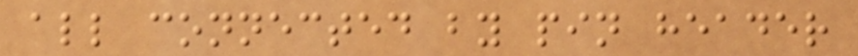all connected by pin header
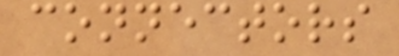connectors
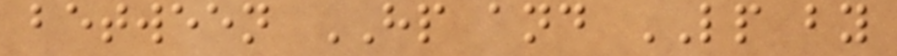between HP and LP by
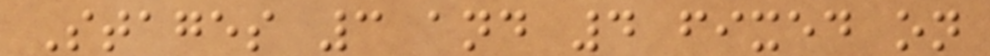Stages 3 and 4 fixed on
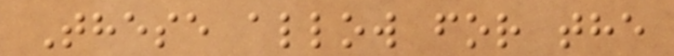These allow for the
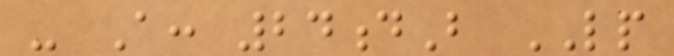- A: 24dB LP
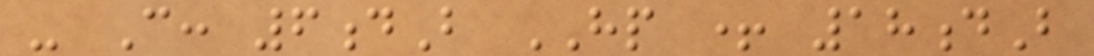- C: 6dB HP + 18dB
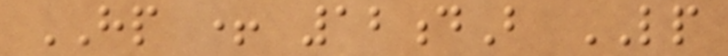HP + 12dB LP
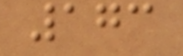173
